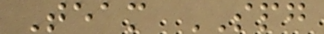Team SPG
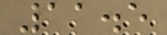11.5
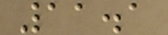11.1
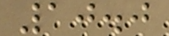10.0
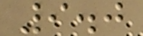9.0
